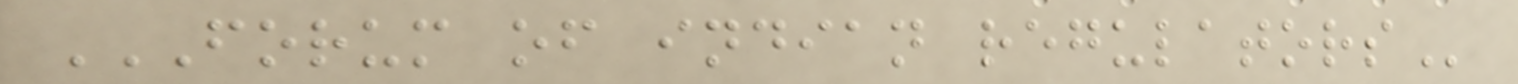FORUM OF INDIAN REGULATORS
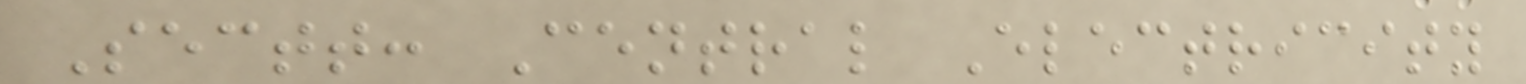Sectt: Central Electricity
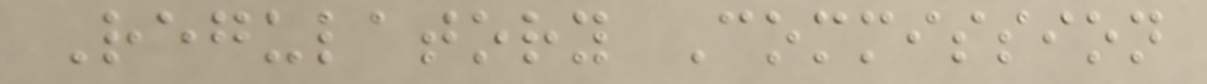Regulatory Commission
